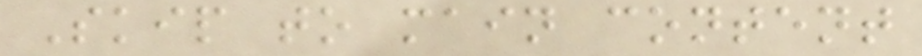Skip to main content
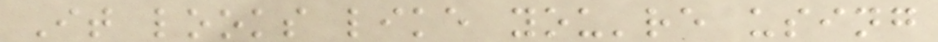It looks like you're using
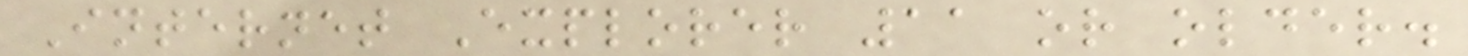Internet Explorer 11 or older.
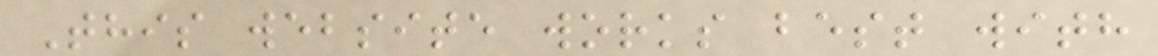This website works best with
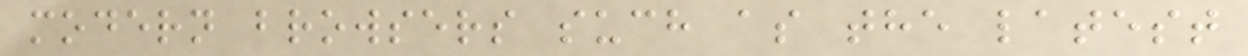modern browsers such as the latest
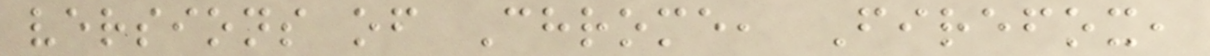versions of Chrome, Firefox,
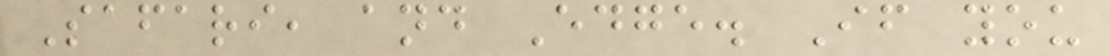Safari, and Edge. If you
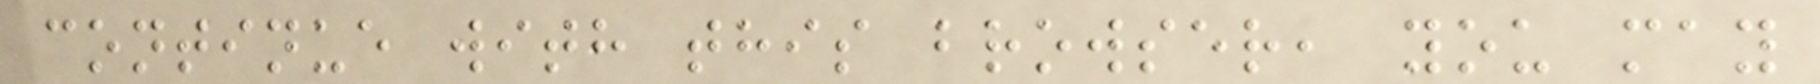continue with this browser, you may
